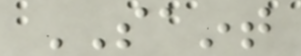SAINT
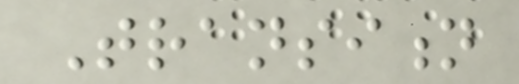Transition
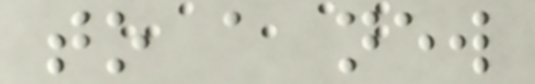to a new
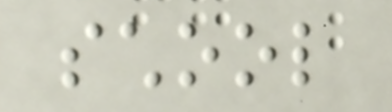school
